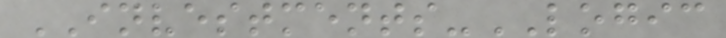INVESTMENTS-LOGIC
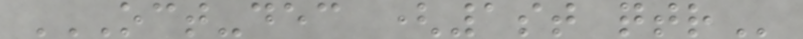OCT-DEC (1ST QTR
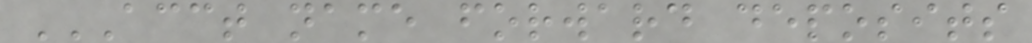ACCT NAME FORWARD DEPOSITS
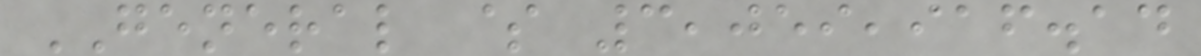GENERAL $ 3,059,916.14
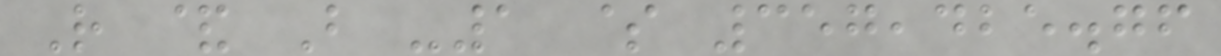R & B -1 $ 357,425.76
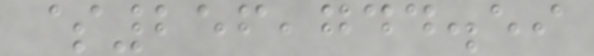$256,744.59
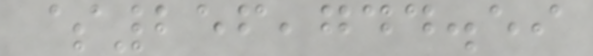$256,744.59
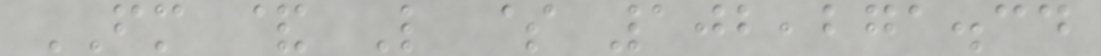FM & L $ 102,271.34
